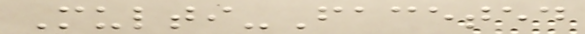Multi-Faceted
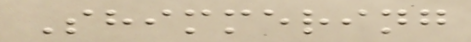Shimmering
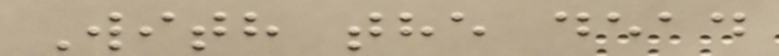With the dead
